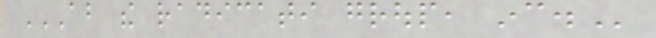ABOUT THE RADICATI GROUP, INC.
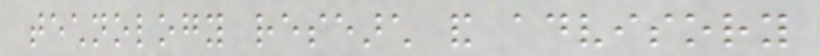technology research and advisory
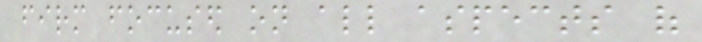firm focused on all aspects of
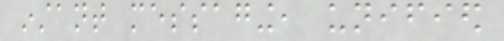instant messaging, unified
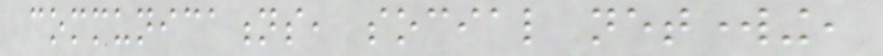communications, social networking,
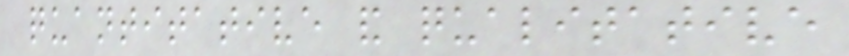quantitative and qualitative
